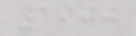1900
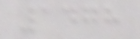1478
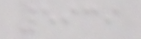5939
